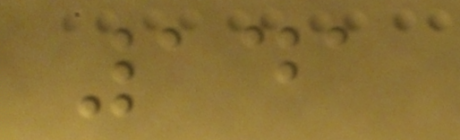141
